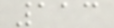113
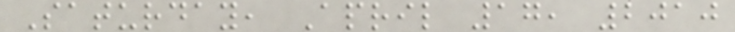Saturday, April 17, 2010
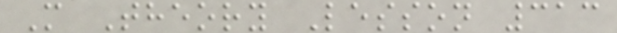M Theory Lesson 313
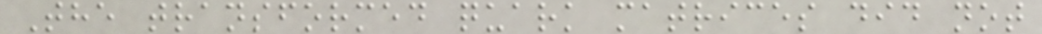The transformed quark matrices did not
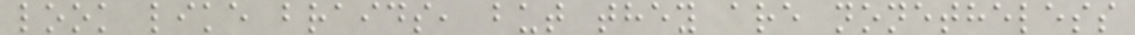look like braids, but they are nonetheless
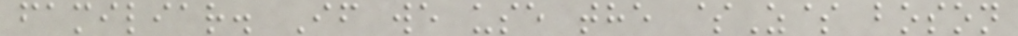familiar. If we use the $Z$ boson
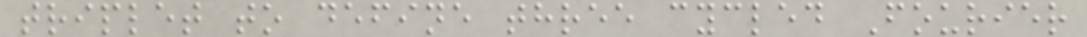triplet to define three cycled Fourier
